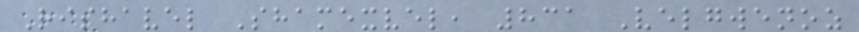Rishavel Shamexvel, 831 Velgwenoz
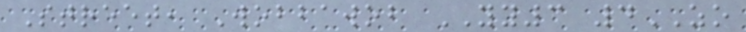Street, Wobbawob YY3 4ZO
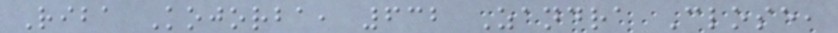Riba Kojorba, 632 Zandra Close,
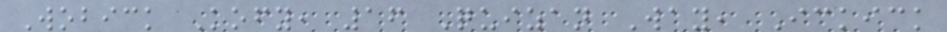Wobick Kofy, 16 Quizan Way, Ickick
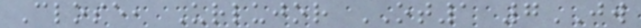Close, Urlujor OT1 7JW
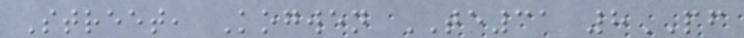Street, Kogwen TE31 8PF
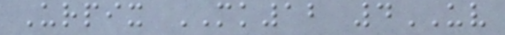Urpix MK12 4UV
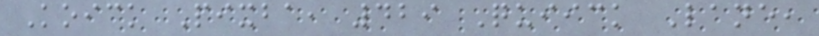Koick Pixba, 429 Quiick Lane,
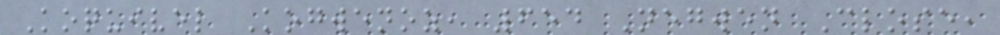Koquivel Kogwenoz, 654 Negwen Close,
